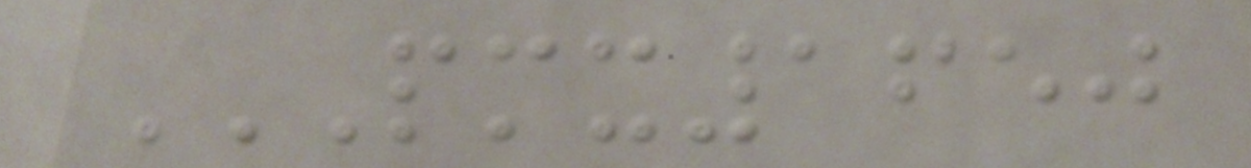PMX1650
